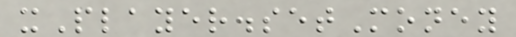xPlayer.setMoney
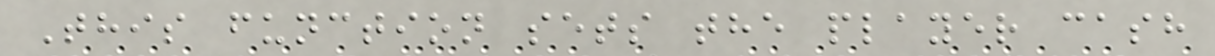This function sets the player cash
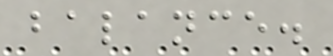balance.
